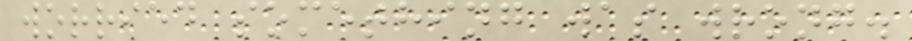worried something was wrong.
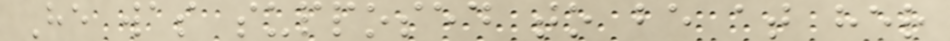He was supposed to be at her
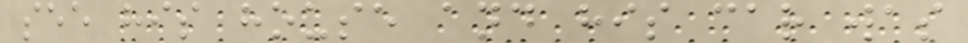see his house and his car was
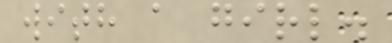with a girl.
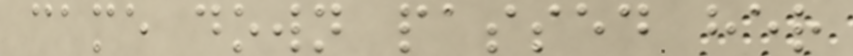came down passed her
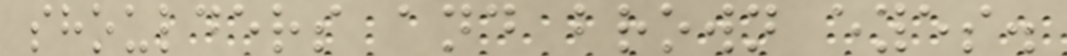shoulders and brown eyes.
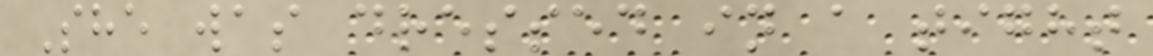She was dressed in a tight
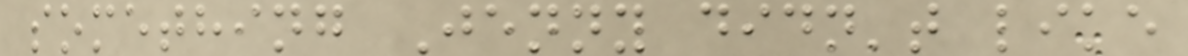something Jenny didn't like
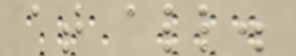at all.
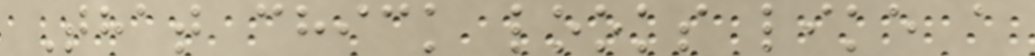That chick looks like a
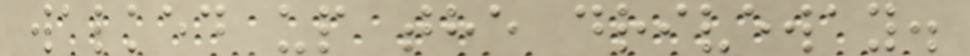walked up the driveway.
